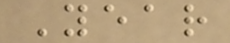Year
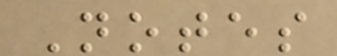Notes
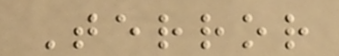Terror
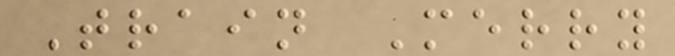Train Merry
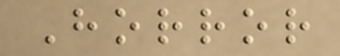Horror
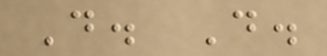D. D.
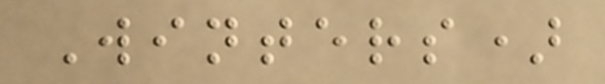Winters)
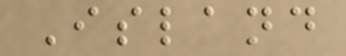Island
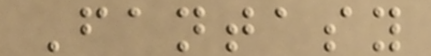Fantasy
